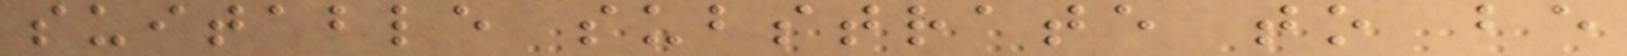suitable substrate to be
